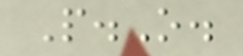P.O.
